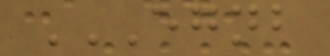EGNB
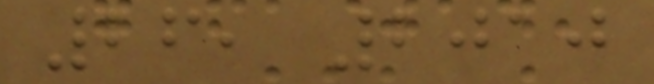26, 2010
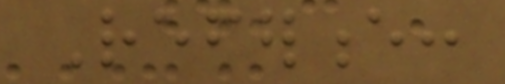Reference:
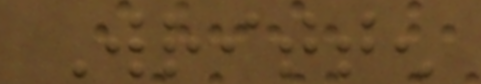Written
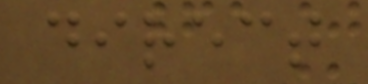direct
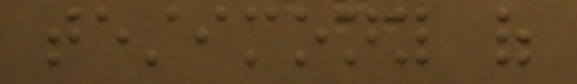testimony of
